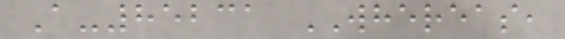A-85231 WHEREAS,
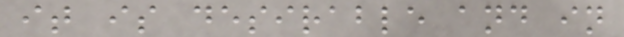it is desirable and in
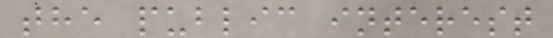the public interest
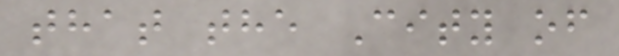that the City of
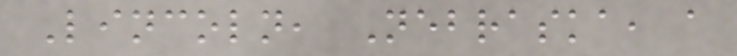Lincoln, Nebraska, a
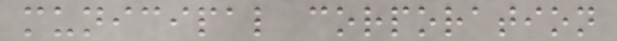municipal corporation
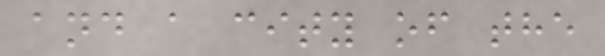and a city of the
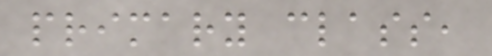primary class,
